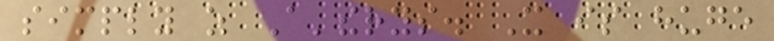simply as A'therys. It is huge
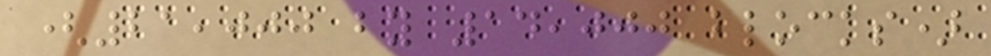(21,000 by 14,000 blocks)
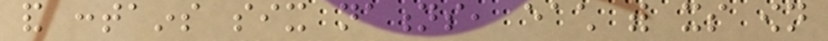and contains six nations, each with its own
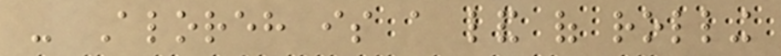- Aloreh is a land of rolling
